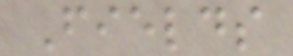Fields
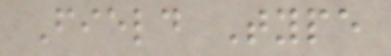Field Type
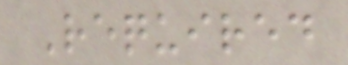Required
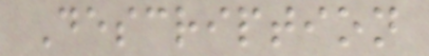Description
